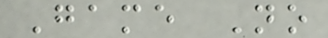Game No
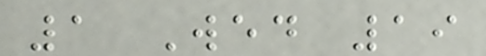1 Wed 19
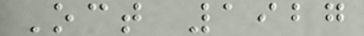Oct 1927
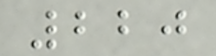220
